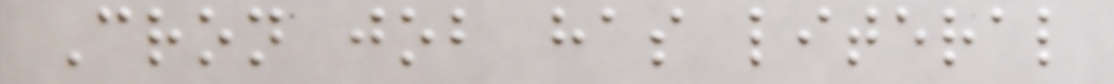Cron job has literal
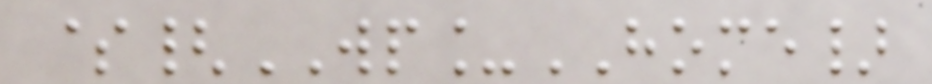${WP_HOME}
